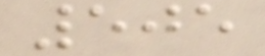505
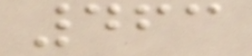463
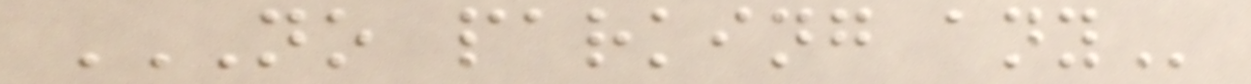NO PARKING ANY
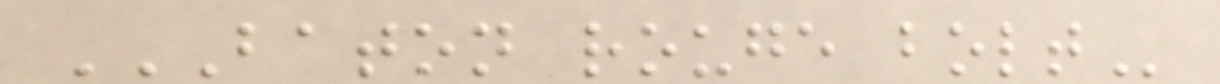BATON ROUGE BOLT
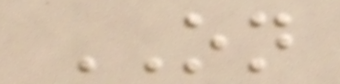ON
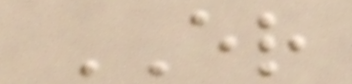ER
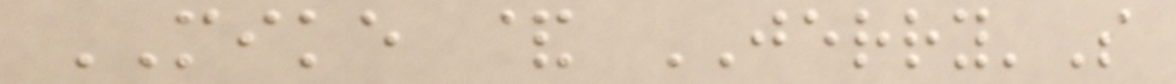MIKE & JERRY'S
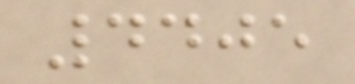4405
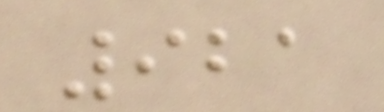921
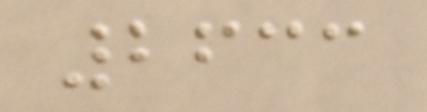2633
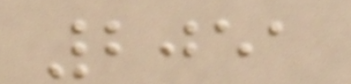2051
